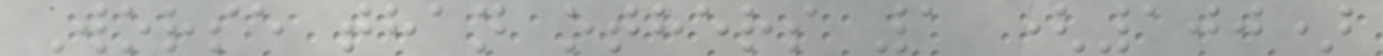Worse than others 1 (100)
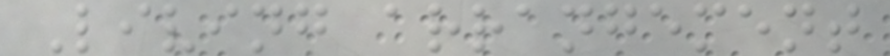Living arrangement
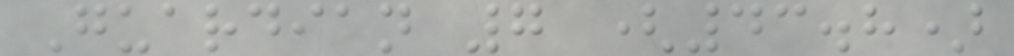Guardian 7 (43.8)
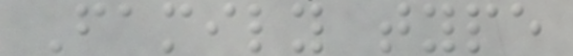Family type
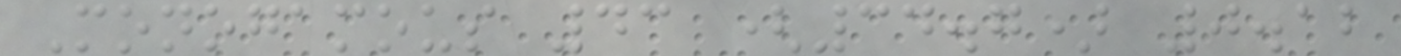Monogamous 43 (34.7) 0.12
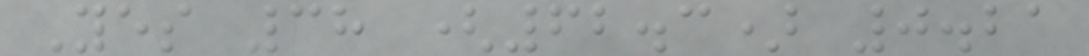Yes 38 (62.3) 0.21
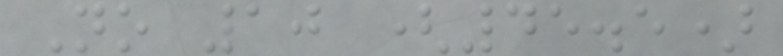No 10 (45.5)
